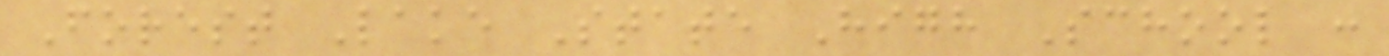Forest Lake State High School :
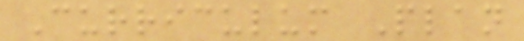Curriculum Plan
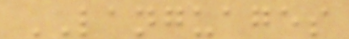LANGUAGES
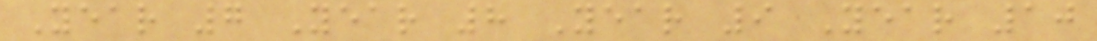Year 7 Year 8 Year 9 Year 10
